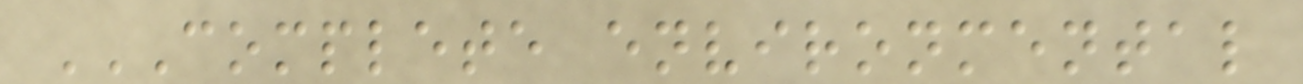COMPLETE ENVIRONMENTAL
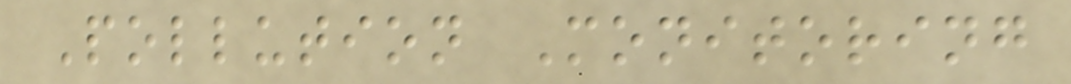Pollution Monitoring
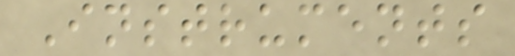Instruments
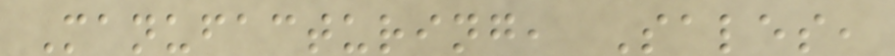Manufacturing, Sales,
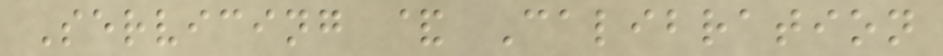Servicing & Calibration
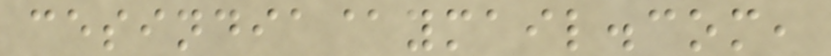cesindia@ymail.com,
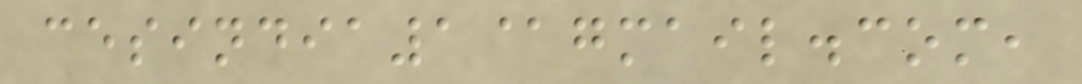cesindia1@gmail.com,
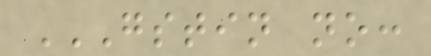GSTIN NO:
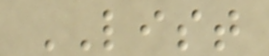LIST
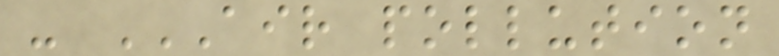- AIR POLLUTION
